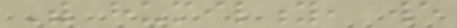With humility, we
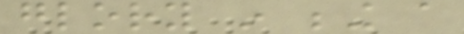glory in being a
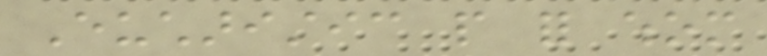Eucharistic people for whom
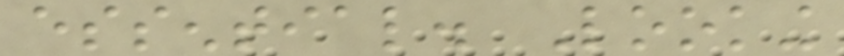essential. Looking
